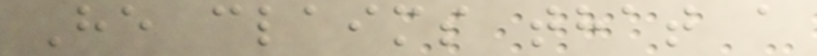He claims that a
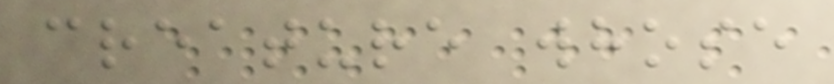creature whose
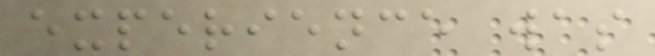experience was
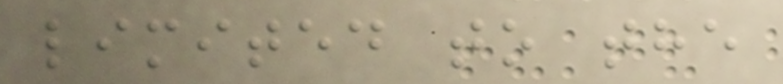limited to the
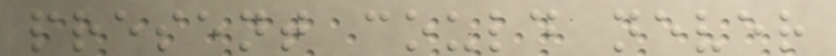present could never
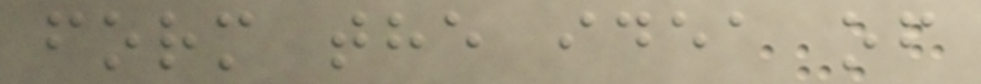form the idea of
